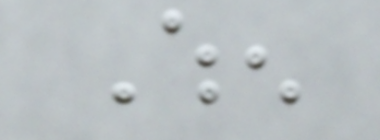When
